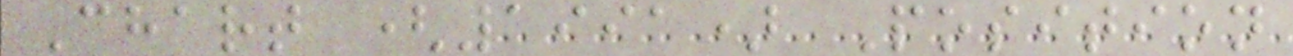Chart (1991) Position
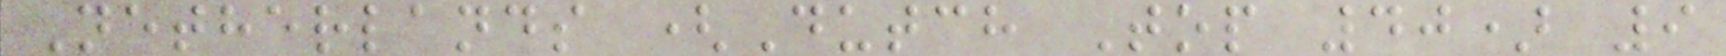Netherlands (Dutch Top 40) 9
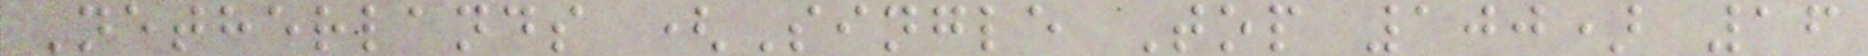Netherlands (Single Top 100) 16
